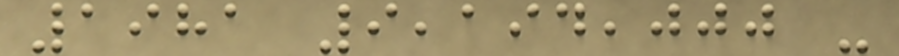1981 9,194,000 -
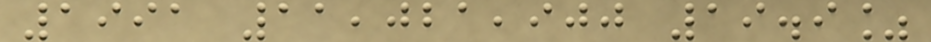1991 11,021,900 19.9%
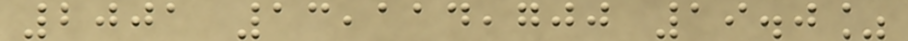2001 13,114,700 19.0%
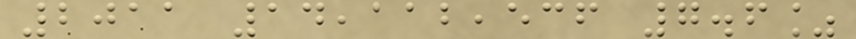2011 14,112,536 7.6%
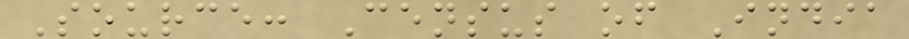Source: Census of India
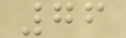76
